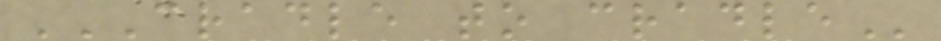CRADLE TO CRADLE
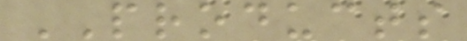PRODUCTS
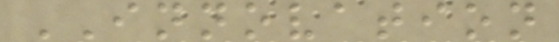INNOVATION
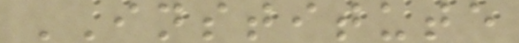INSTITUTE
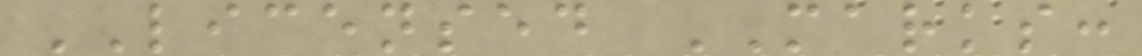LICENSED MARKS:
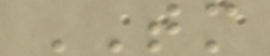TM
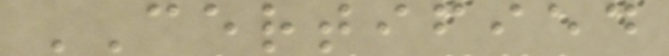CERTIFIED
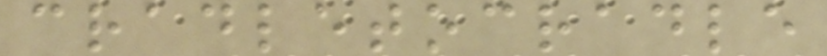cradletocradle
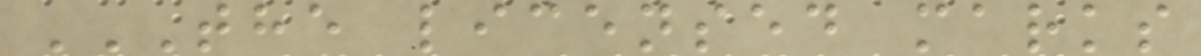THE LICENSED MARKS
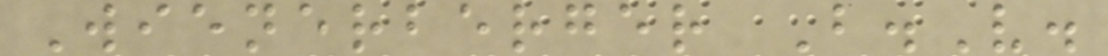Wienerberger B.V.
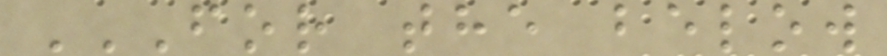FOR THE BELOW
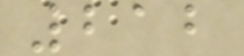212
